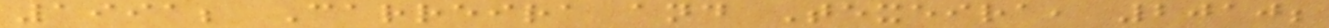1991; Carreira and Texeira, 2010;
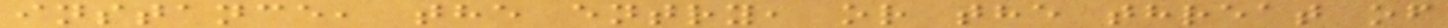instance, the entry, or the threat of
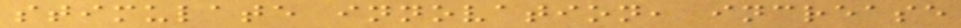stimulate innovation, increase
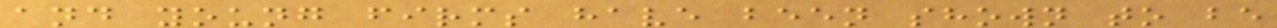and young firms have been shown to be
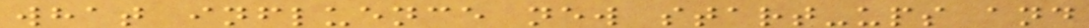what influence new start-ups and
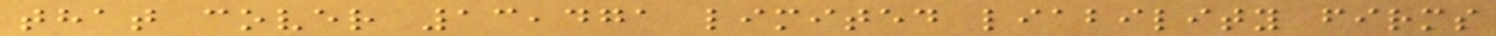that cover 13,471 limited liability firms
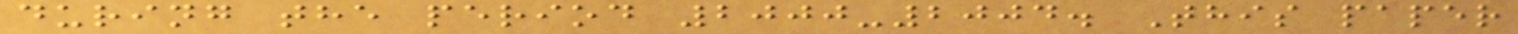during the period 2000-2004. This paper
